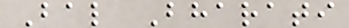Bal Bharati
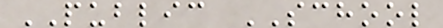PUBLIC SCHOOL
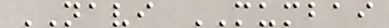NAVI MUMBAI
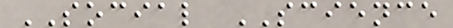SOCIAL SCIENCE
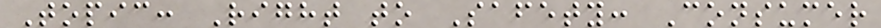Topic: Right to Safety: Consumer
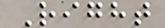Right
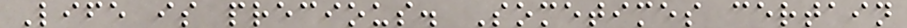Life is precious. Sometimes certain
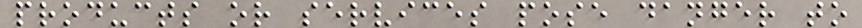products or services pose danger to
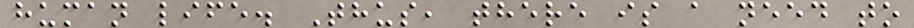human life. Thus, there is a need to
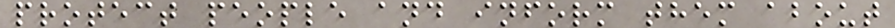protect people and inform them about
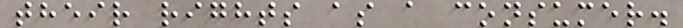their rights as a consumer.
